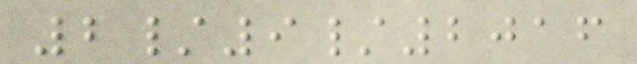2/9/2016
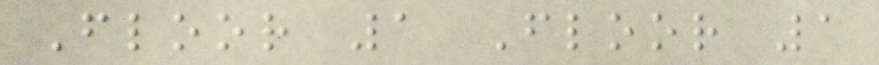Floor 1 Floor 1
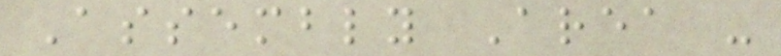Assembly Area -
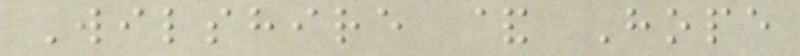Wilshire & Hope
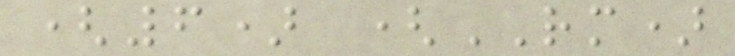(6) (RM)
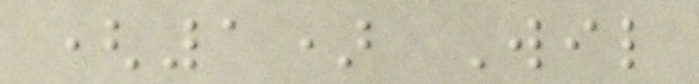(1) Wil
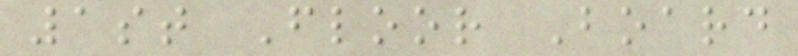1st Floor Board
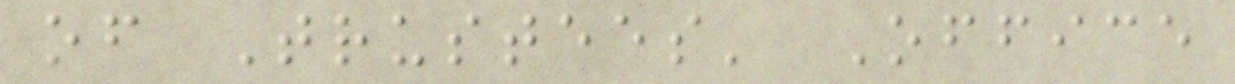of Trustees' Office
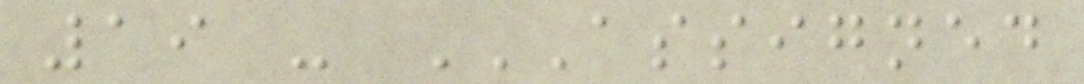19 - ASSIGNED
